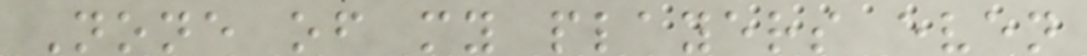None of my players even
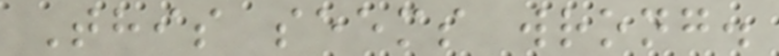This seems wrong.
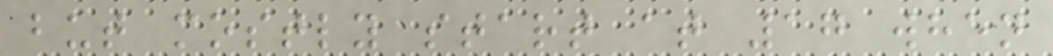but mostly start at 17 when
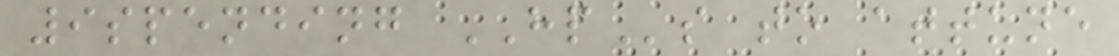9spending HPs to attune
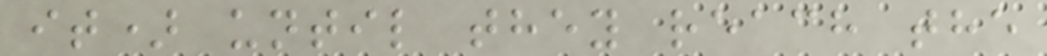it) until they reach the
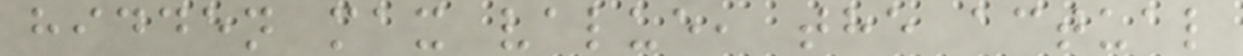hidden max value, the actual
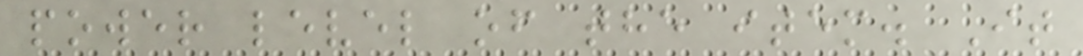power level of the item. It
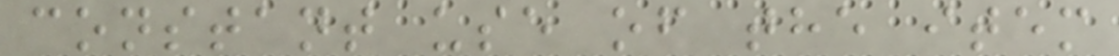constant use of the item
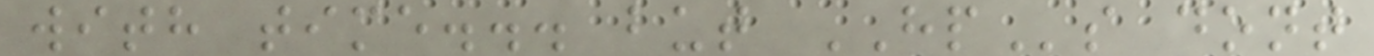with time... but HPs dont
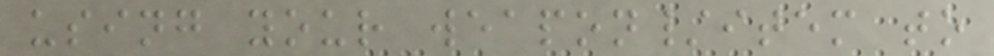using your weapon/item to
